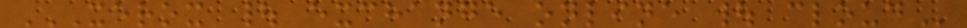XEROX | EXCHANGE ONLINE | CLOUD
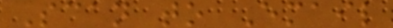Scan to Email
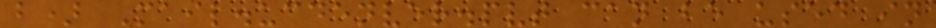b) Mail.ucdenver.pvt can be used in
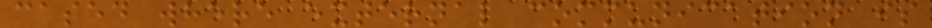cased where external communication is
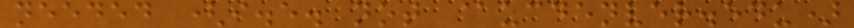needed (i.e. not @ucdenver.edu)
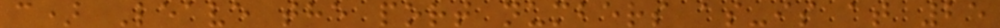c) Leave the port numbers as-is at 25
